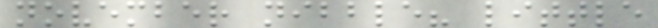november nibble? little
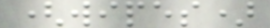(wipes)
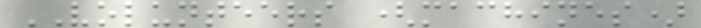VOLUNTEERS (machines)
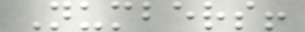Numbers!
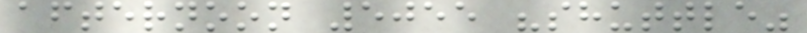afternoon 5055 "shuttle"
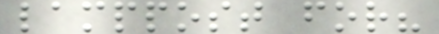lamppost for?
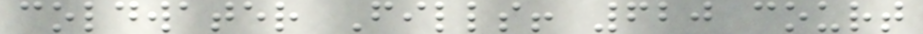coldwater Fills! 620 court
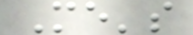Me's
